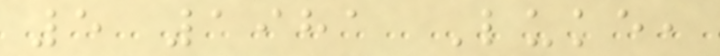5 1981 Luke,
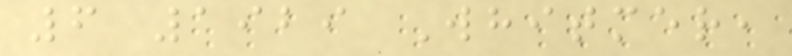6 1929 Whitmer,
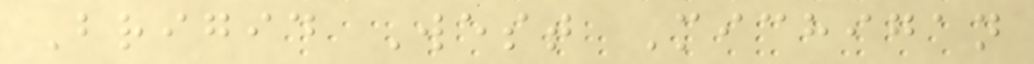Brigid West Michigan
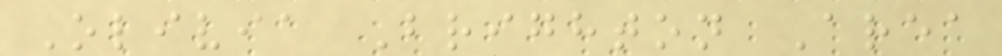Olivia Brighton Area
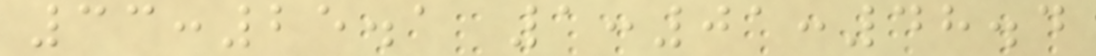33:25.1 1:01:48.4
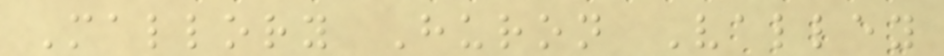Mallory Huron Valley
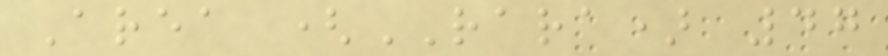Area (RARA) 47
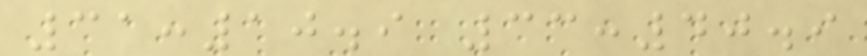31:10.9 33:40.9
